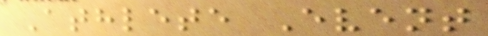Athlete Event
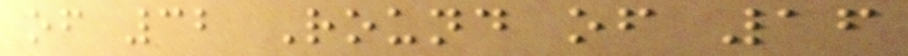of 32 Round of 16
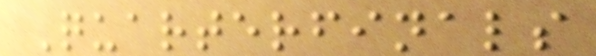Quarterfinals
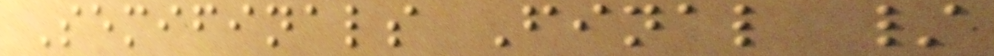Semifinals Final /
